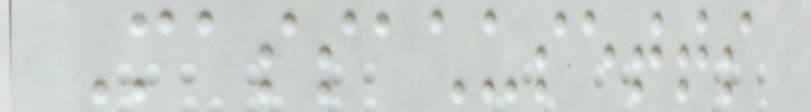Massachusetts
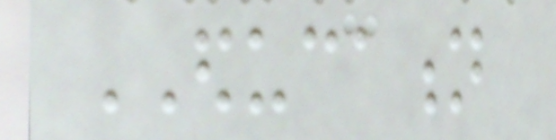EDUCATION
